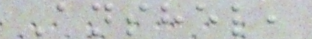Anshel,
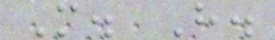M. H.
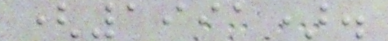(1991).
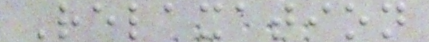Relaxation
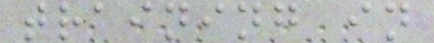training in
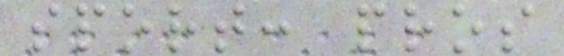sport: pros
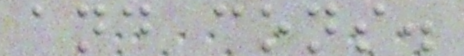and cons.
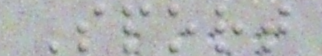Sport
